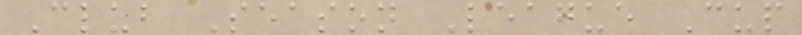Club Season League Cup
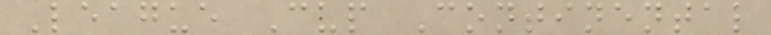League Cup Continental
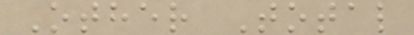Other Total
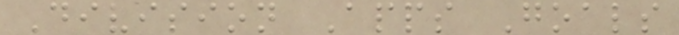Division Apps Goals
